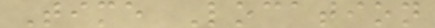Time Location
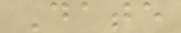Date
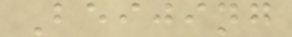Beijing
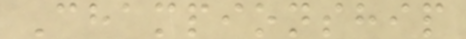Championship
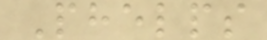Phelps
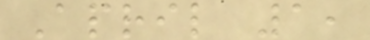April 1,
